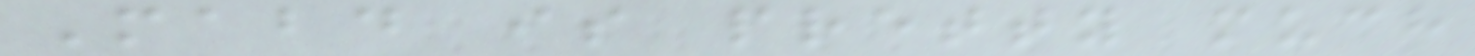Mabd is pretty much
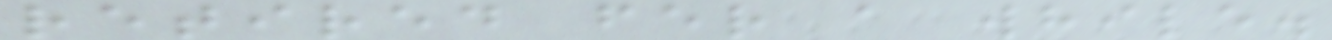retired fer a while.
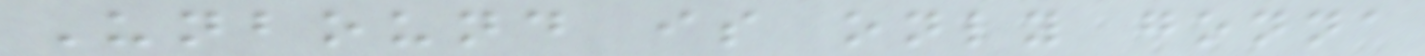Unbound is only gonna
